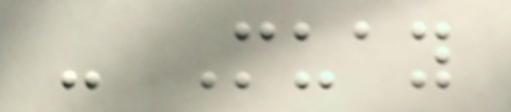- Muay
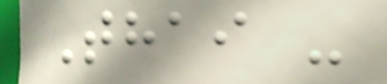Thai -
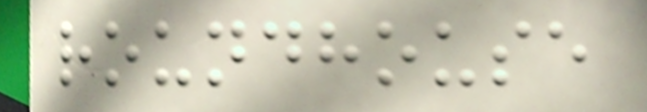roundhouse
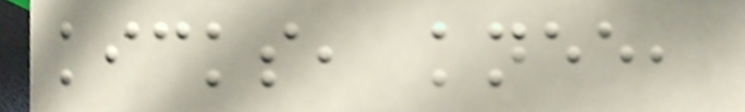kicks, knee,
